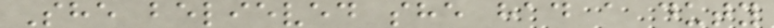She believed she had a duty
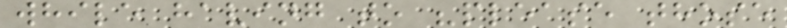while having to "please those
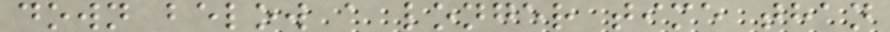down below a longer time than
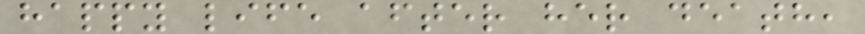happy life after her death,
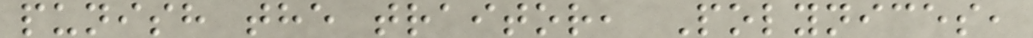punish the traitor, Polynices,
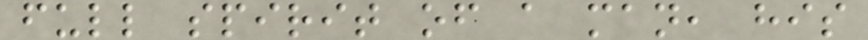full spirit of a man, his
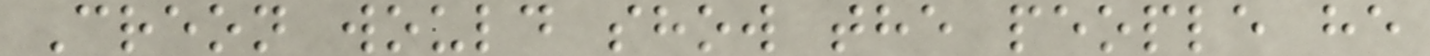Creon would show the people he
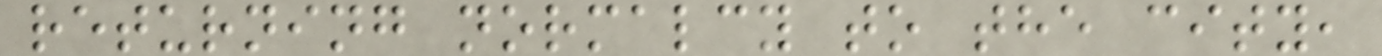returning normalcy to the city,
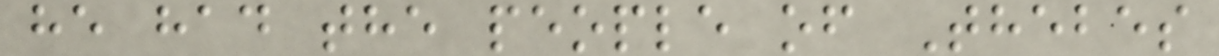he had the people of Thebes
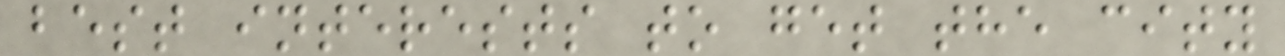best interests to get the city
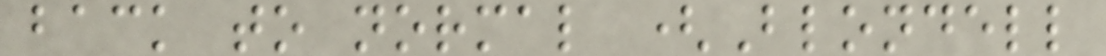back to normal (Blondell
